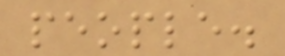people.
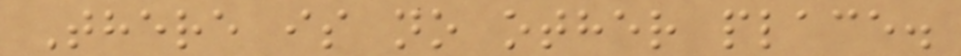There is no other place.
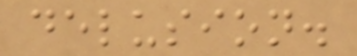delusion.
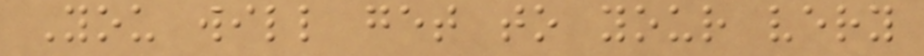You will get to your very
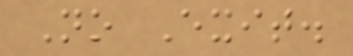No Exit.
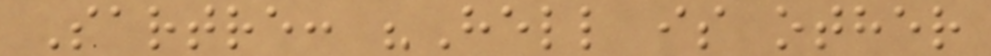Sartre: "Hell is other
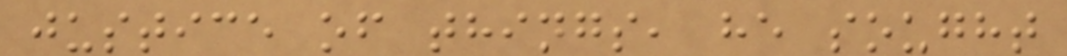justice of things, he sought
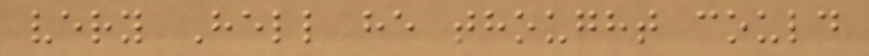very Hell he thought could
